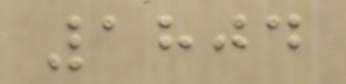1804
